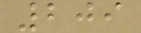209
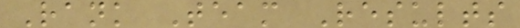Rank Team Results
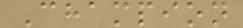Champion
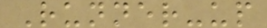Runner-up
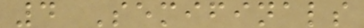4 Semifinals
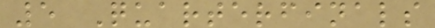5 Quarterfinals
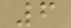6
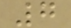7
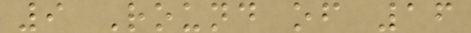9 Round of 16
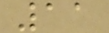11
